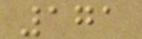171
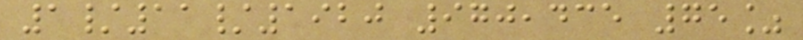1/11/1920 970,435 75%
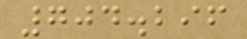704.296
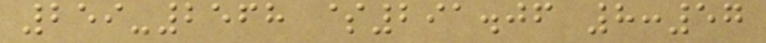259-2568 $291.06 8:57
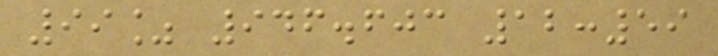99% 946.603 12:59
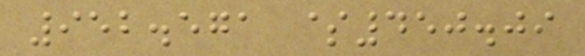952.571 $450.09
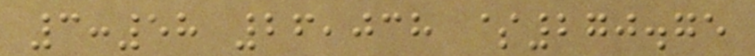3:58 26,038 $270.75
